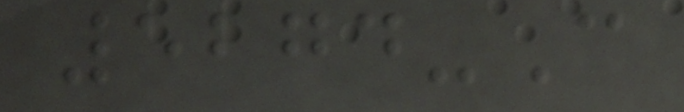5274-C
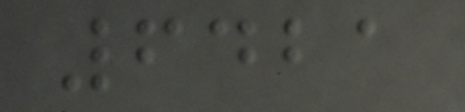6421
